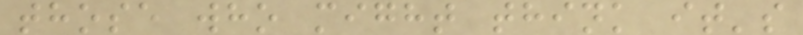those who might think it's
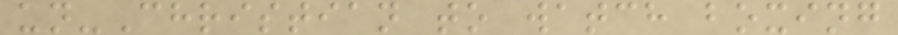un-Christian to watch boxing
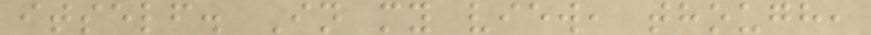itself. In my view, though,
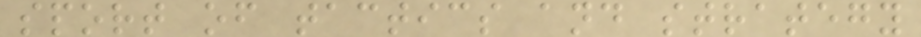sport of tactics and strategy
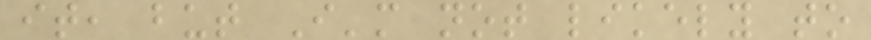it, but I'm not likely to
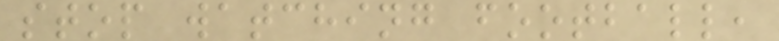stop watching football,
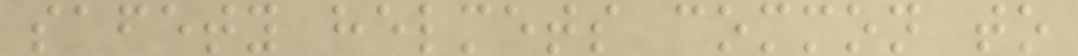safety helmets common to
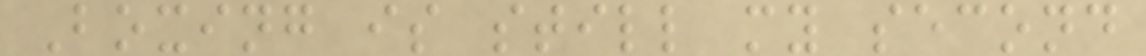Boxing is still my second
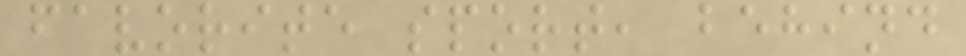favorite sport, behind
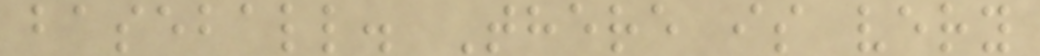baseball. There is very
